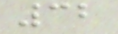32
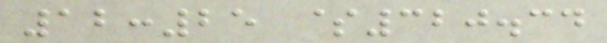12:25 $320.34
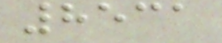8531
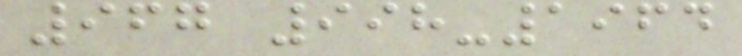967 998-1964
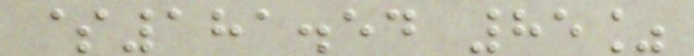$181.54 85%
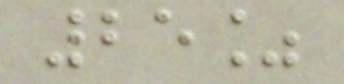25%
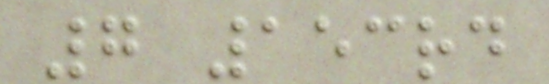7 153rd
